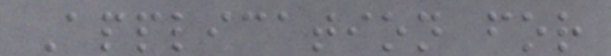Application for
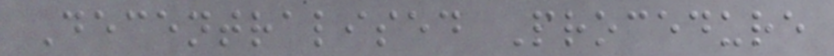Decentralised Procedure
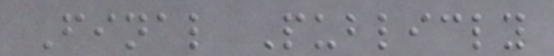Final Publicly
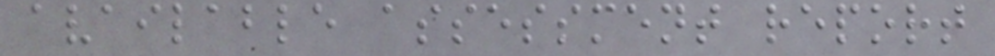available assessment report
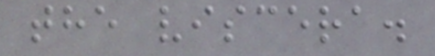the viscera.
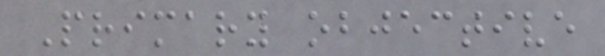Primary objective
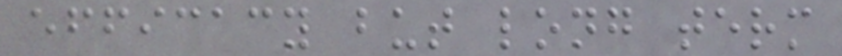efficacy but long term
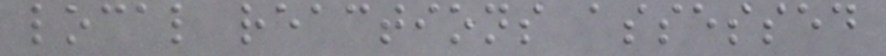local reactions assessed
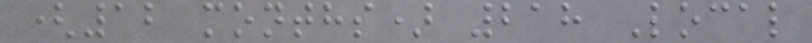(12 months) 218 Local
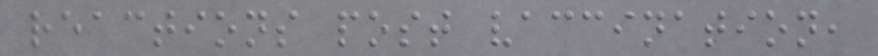reactions post vaccination,
